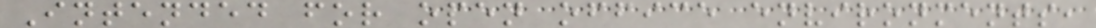Intended for open office environments,
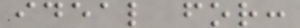ideal for:
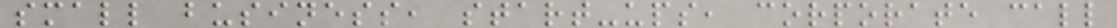small business, start-ups, corporate call
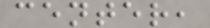center,
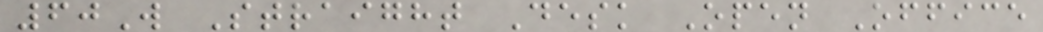60W Straight Desk Open Office
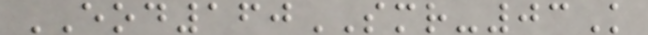EOD160SMR-03K
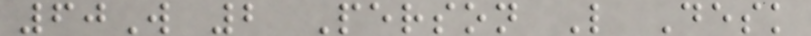60W 2 Person L Desk
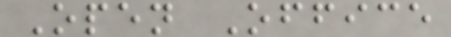Open Office
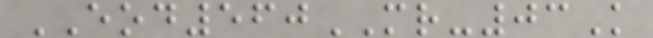EOD560MR-03K
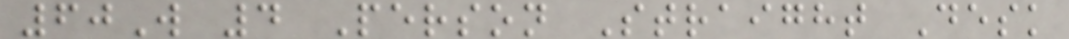60W 4 Person Straight Desk
